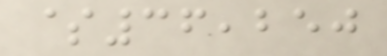$36,250
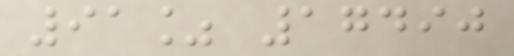91% 17490
